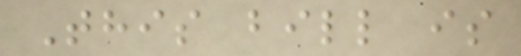This bill is
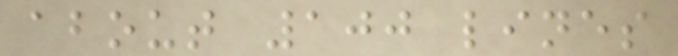about 100 lines
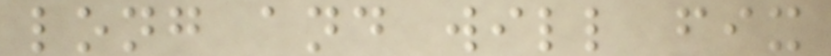long and will fix
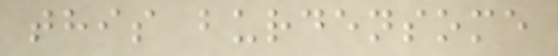this burdensome
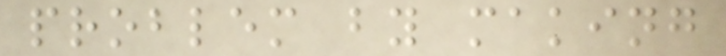problem by making
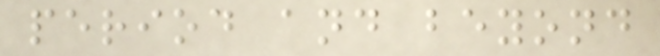period and beyond
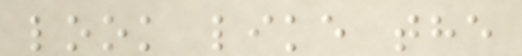look like the
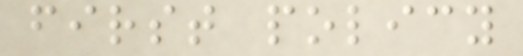first policy
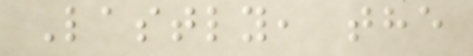Lastly, the
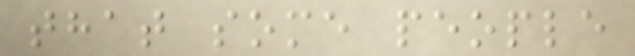that some people
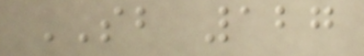SB 127
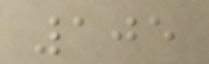105
